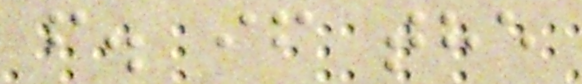f. if the
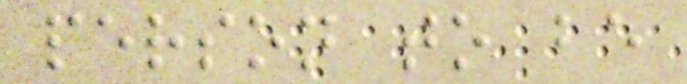person to be
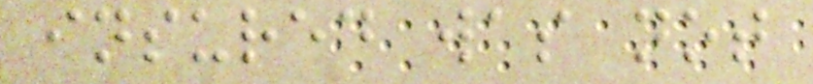insured was not
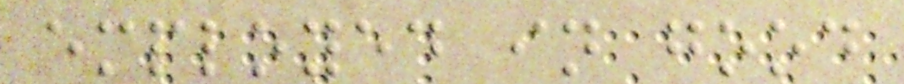employed in good
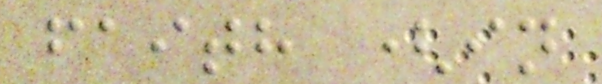faith (in
